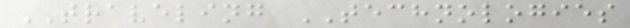TRAVELING TECHNOLOGIES
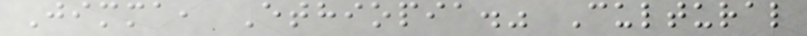Jimma, Ethiopia." Cultural
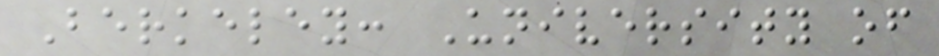Berkeley: University of
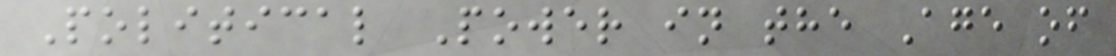Political Power in the Age of
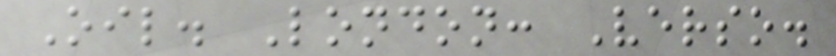Oil. London: Verso.
